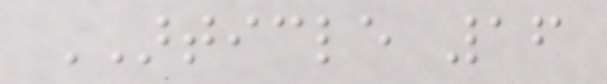ARTICLE 16
